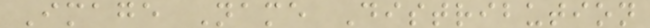Image Name Distribution
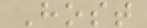Host
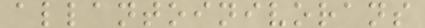allantoinivorans
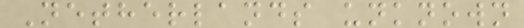Netherlands unknown
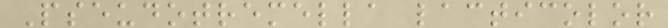Pseudotremella lacticolor
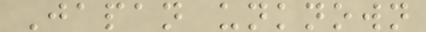Japan unknown
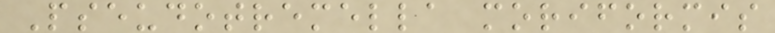Pseudotremella moriformis
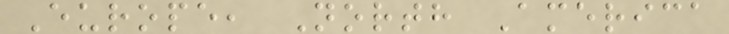Europe, North America
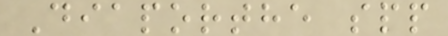Diaporthe spp
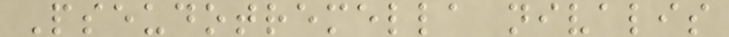Pseudotremella nivalis
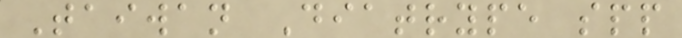Taiwan Diatrype spp
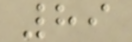89
